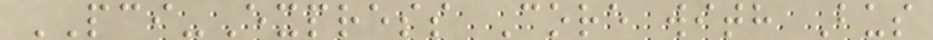PCI-Express Core with Bus
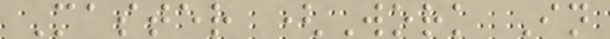Master (Work In
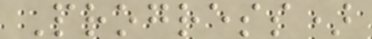Progress)
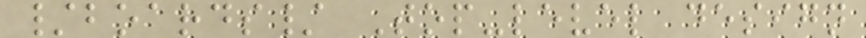/boards/ Top-level design
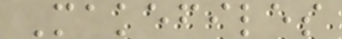Makefiles
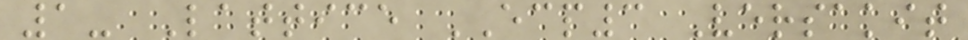1- Lattice ECP3 Versakit
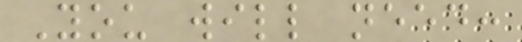You will need:
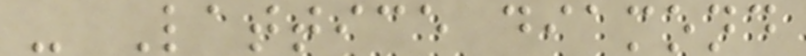- Lattice diamond
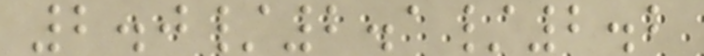2.0/2.1/2.2
